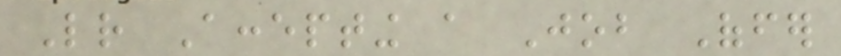Letter Accepting a Job Offer
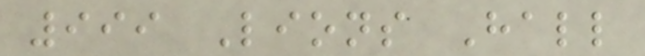999 Lions Hall
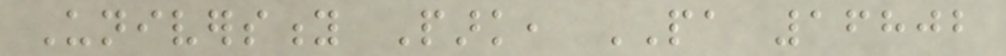University Park, PA 16802
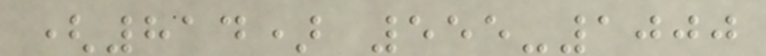(814) 555-1000
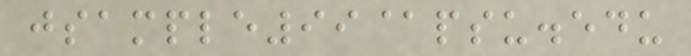jsample99@psu.edu
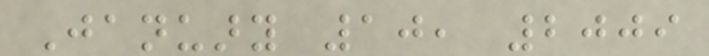January 10, 2009
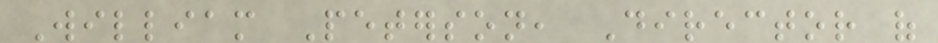William Peterson, Director of
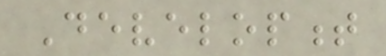Development
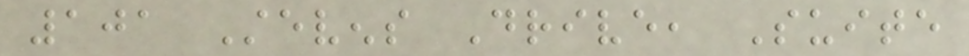101 Stevens Drive, Suite
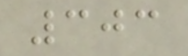303
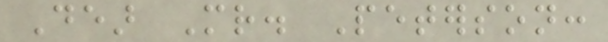Dear Mr. Peterson:
